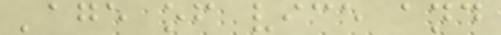'age of vice and
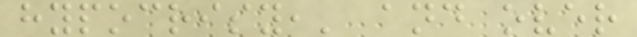hypocrisy,' and over
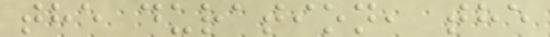the duration, the
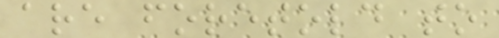are foretold to
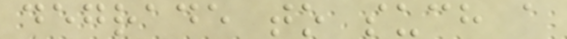degrade to such a
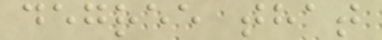degree that
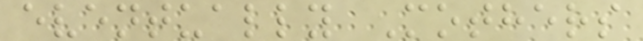eventually Mothers
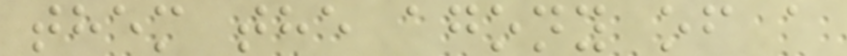them the agony of a
